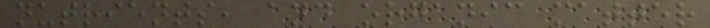nutrients, and organic matter
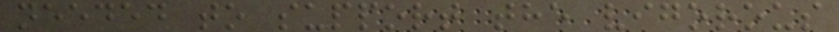needed to support the vigorous
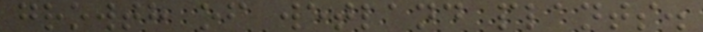growth of wetland plants.
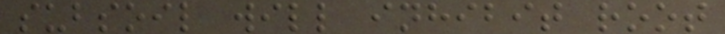subsoil will inhibit root
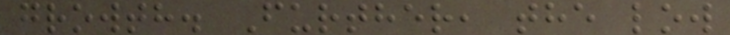growth. Further, the low
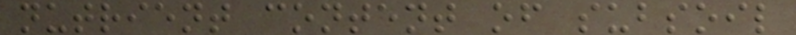nutrient content of subsoil
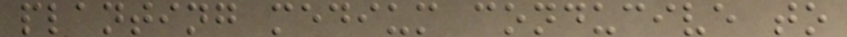planting medium conducive to
